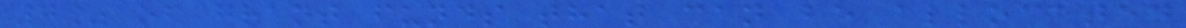7% of grant funds that can be allocated
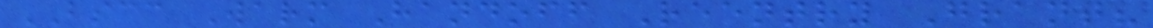BSCC Warm Handoff Reentry Grant?
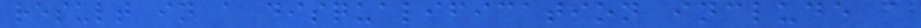result in a disqualification include a
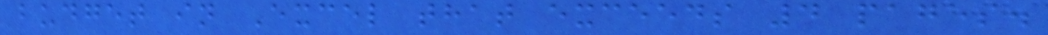budget in Excel that exceeds 4 pages.
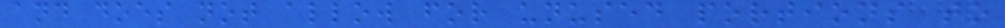and does not allow for unused portions to
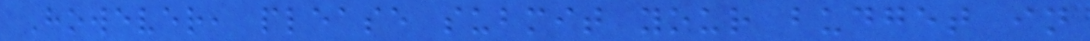However, please submit your budget in
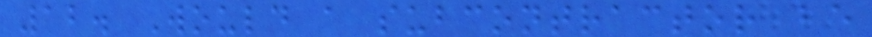12. Would a subcontractor be
